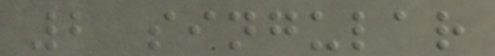2 singular
